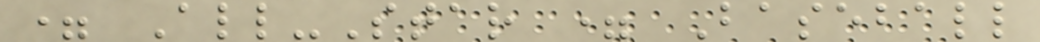= All-Star = Baseball
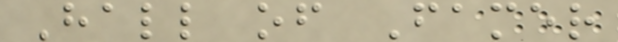Hall of Famer
